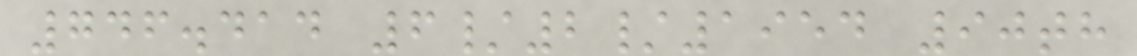746.414 6/2/1954 90th
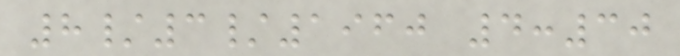8/3/1960 4:30
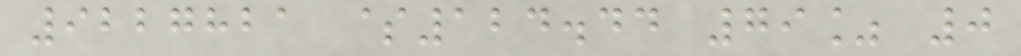9227821 $124.44 79% 0
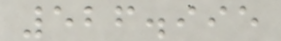526.995
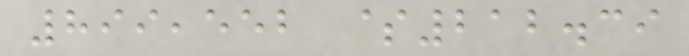899,552 $212.39
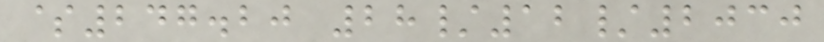$247.20 28/12/2030
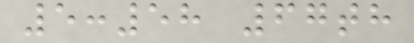5:58 67th
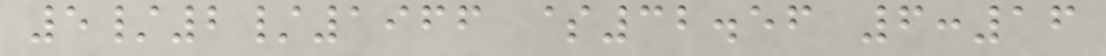5/2/1966 $32.56 6:16
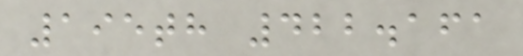195th 422.161
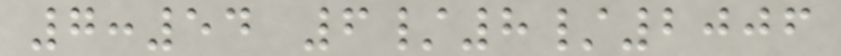7:54 6/8/2006
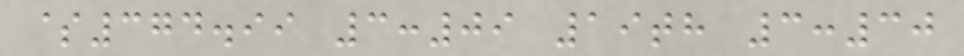$374.99 3:09 19th 3:30
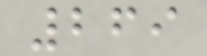269
